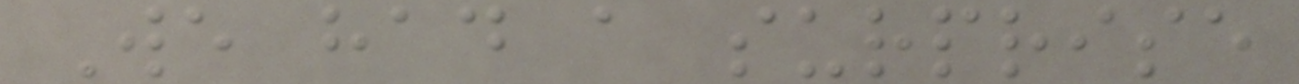We had a surprise
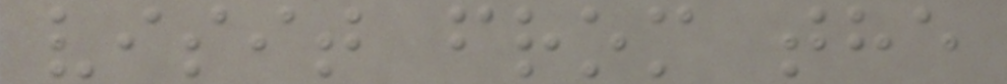visit from the
